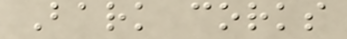Bark corks
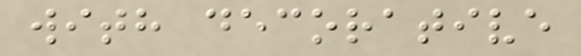with decorative
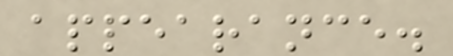appearance.
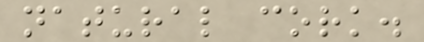natural cork.
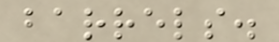barrels.
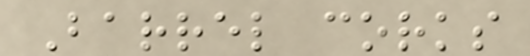Barrel corks
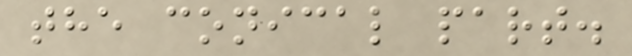the conical part.
